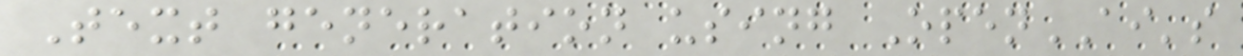Text generation using OpenAI's
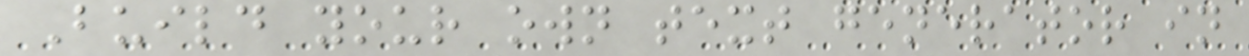Build your own text generator in
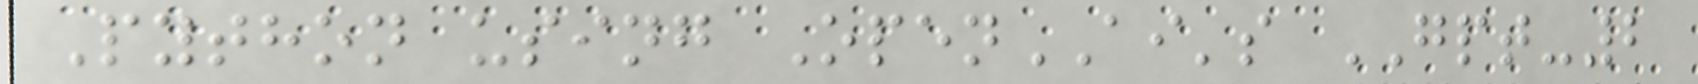Python using OpenAI's GPT-2
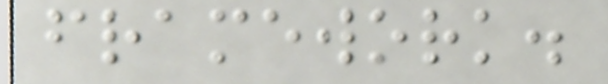framework.
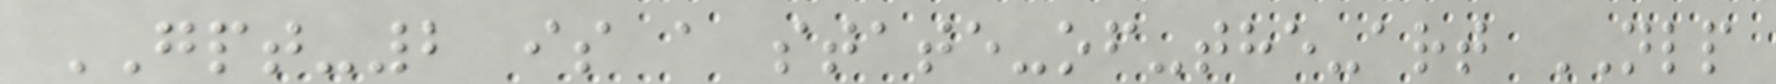GPT-2 is a state-of-the-art NLP
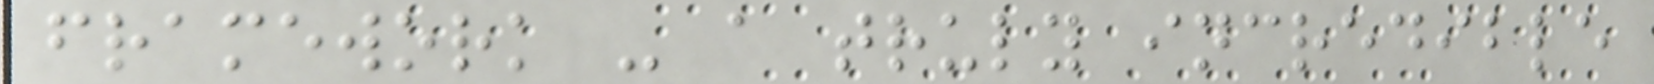framework - a truly incredible
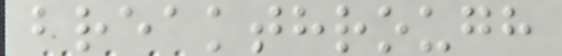breakthrough
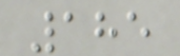185
